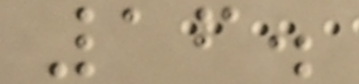16.
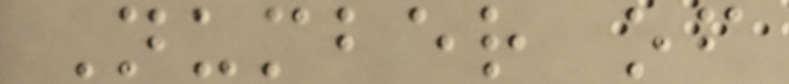Number of
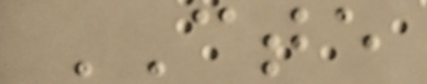CTE
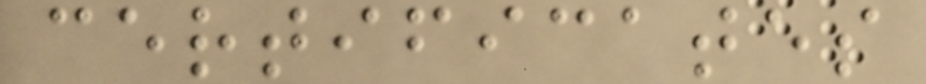certificates
